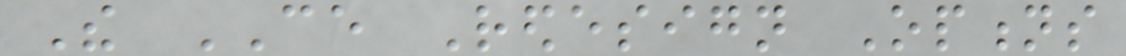The CE Redesign Options
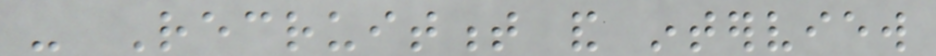- Recruitment and interview
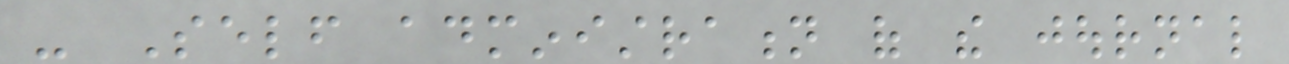- Self administration of the journal
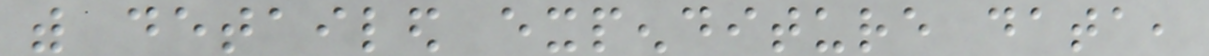with detailed expenditure data,
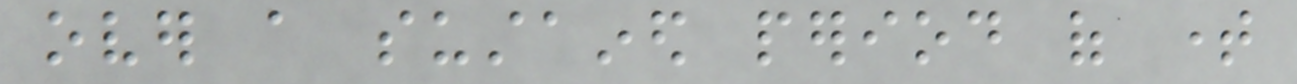over a sustained period of time
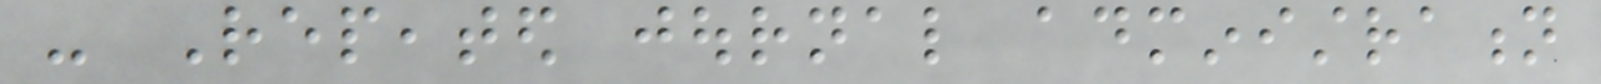- Repeated journal administration
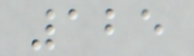125
